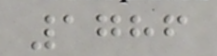1786
